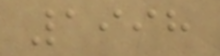1998
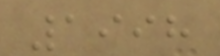1998
